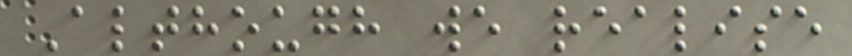Although we realise
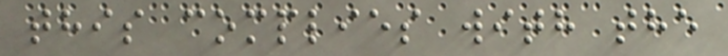this complies with the
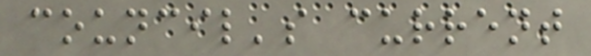council's current
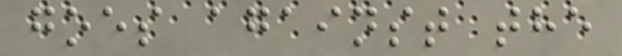goes against the
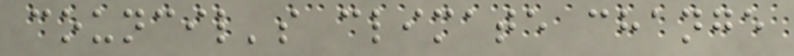council's climate change
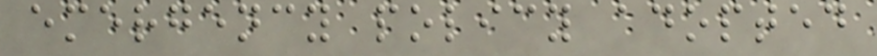emergency policy adopted
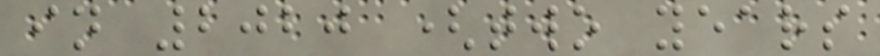in 2020 (two years
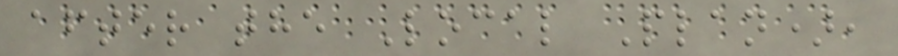after the Local Plan),
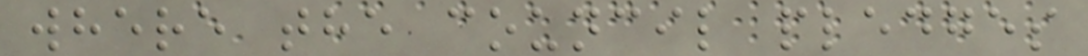where the council pledges
